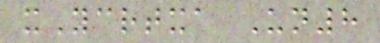xYcrtxa Un8
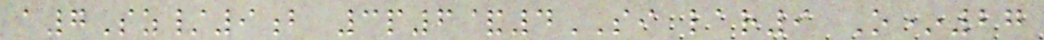a7Sz/9b 3p6&4SI lar9 O*27
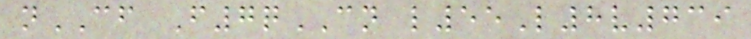nCF F7qCN l55L8v739
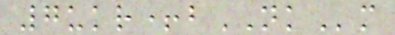7ukr+bNKm
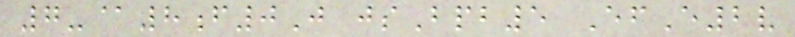7-@8f0J jsBpb5 EfE2v
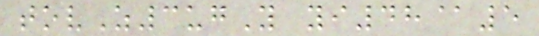tovZ3ugY yi48@5
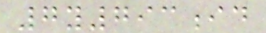7y793id
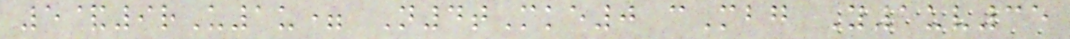5&9rU1u= N4tMke0 cMbg Y1uv35
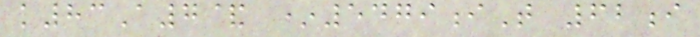k83A7& *5479iT 62i
